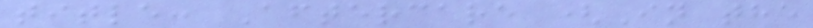title: Aftercare (In the
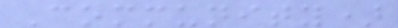Community)
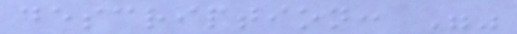description: ""
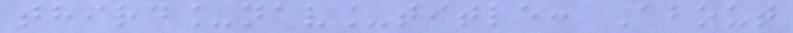third_nav_title: About
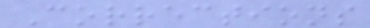Corrections
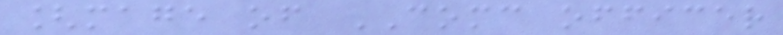[mage of COMC officer
